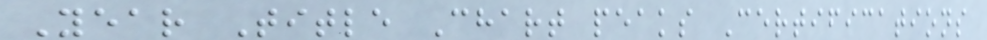Year Title Chart peaks Certifications
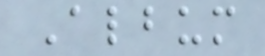Album
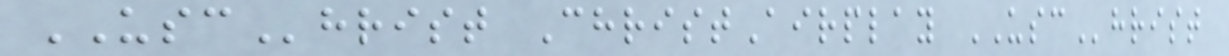USChrist ChristAirplay USChrist
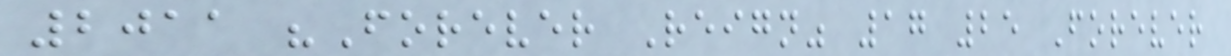2011 "Forever Reign" 17 25 Forever
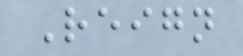Reign
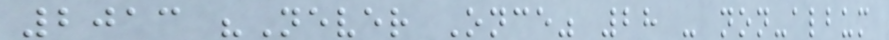2013 "Never Once" 28 - non-album
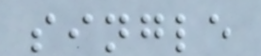single
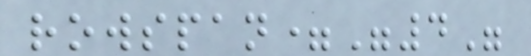rowspan="4"
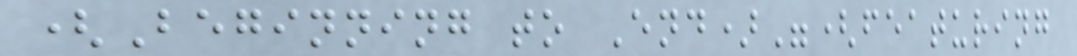(Beginning to End)"(featuring
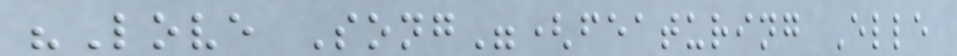"Love Song"(featuring Elle
